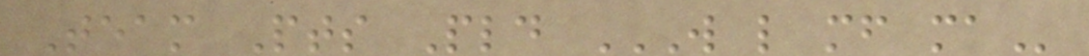Team Pts Pld W L MF MA
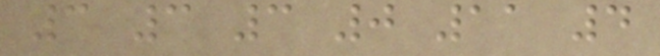3 3 3 0 11 4
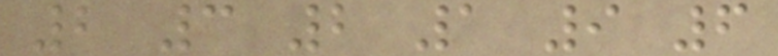2 3 2 1 9 6
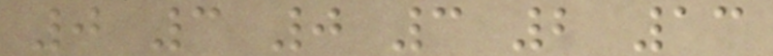0 3 0 3 2 13
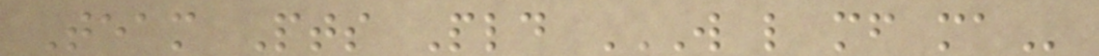Team Pts Pld W L MF MA
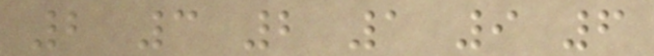2 3 2 1 9 6
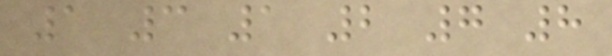1 3 1 2 7 8
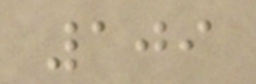109
